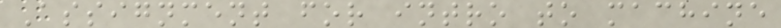Assignment for intro to machine
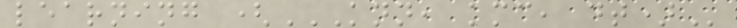learning (KNN, KMC, DT)
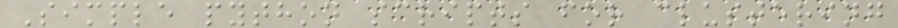Simple python scripts for clustering
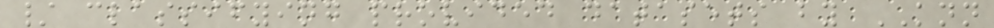/ classifying provided datasets by KNN
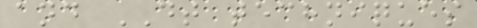and DT techniques
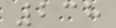238
